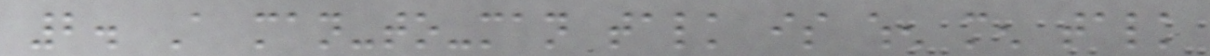2. A man-to-man talk is when men talk
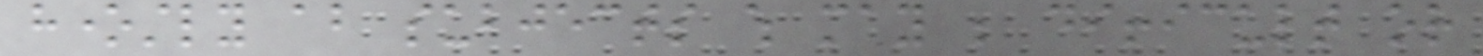honestly about subjects which may be difficult or
